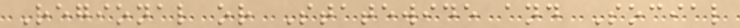Regional or Statewide and Social
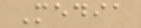Media
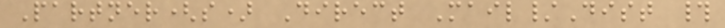Partner(s) Direct Mail/Dist #
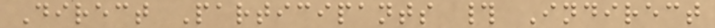Direct Participants # Indirect
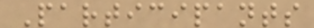Participants
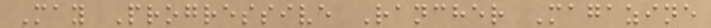May Progressive Rancher Magazine
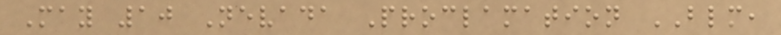May 10 Nevada Proclamation BLM,
